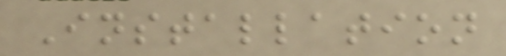Installation
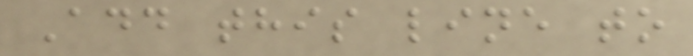Add this line to
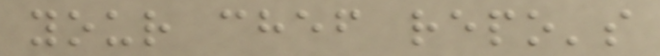your chef repo's
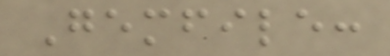Gemfile:
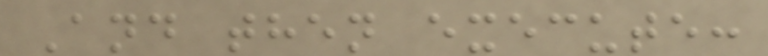And then execute:
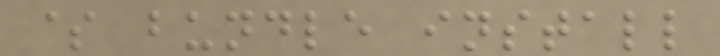$ bundle install
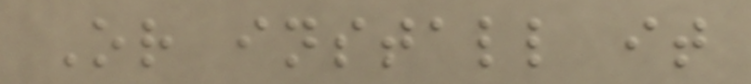Or install it
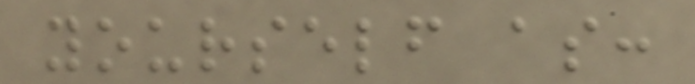yourself as:
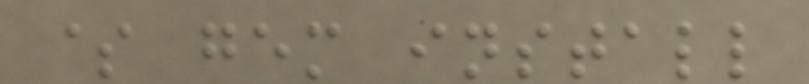$ gem install
